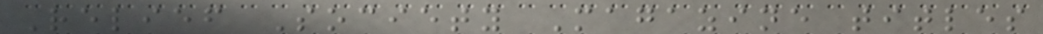Relief Society Magazine titles
